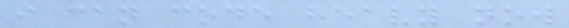i can code heavy now
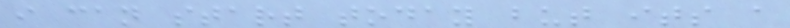i can start today but its a
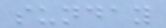sunday
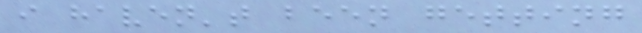i haven't been getting
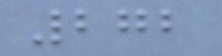272
